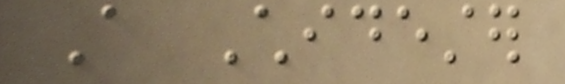A Chidester
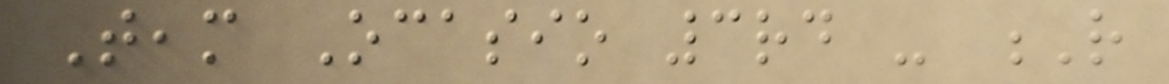Team Ocasio 3rd - R
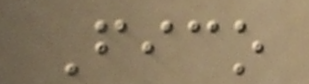Fico
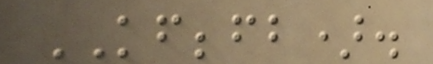KFBBFB).
